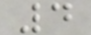4
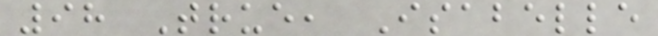98 True, Isabelle
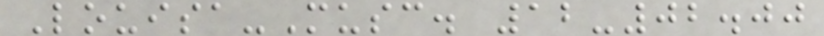Louisa-Musc. 12-02.00
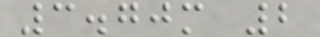3.70m 2
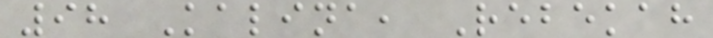98 Kalina, Rebekah
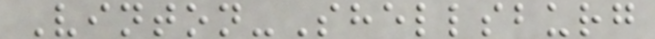Vinton-Shellsburg
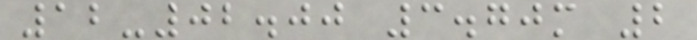12-02.00 3.70m 2
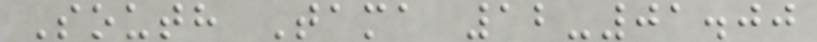South Tama 12-01.00
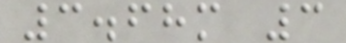3.68m 3
